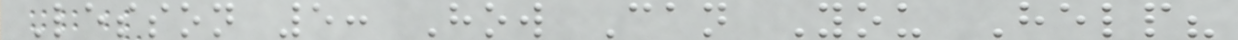Lesson 5: How Can You Help?
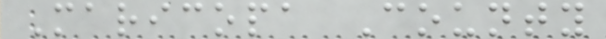Maricopa County
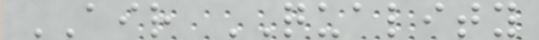AIR QUALITY
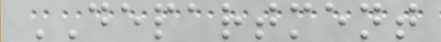DEPARTMENT
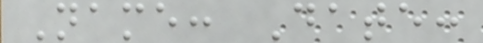Name: Date:
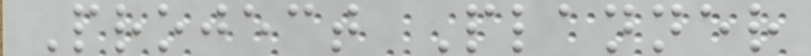Project Planner
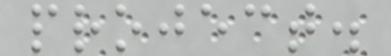project.
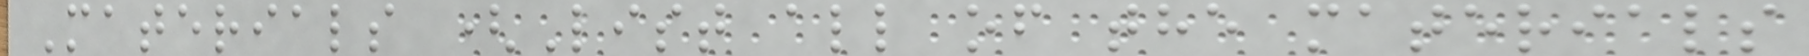Materials (List all of the materials
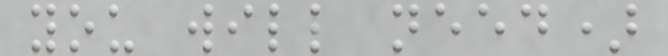you will need)
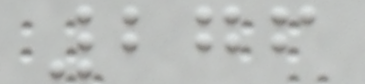276
